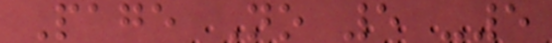Page No 5 -5
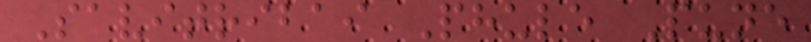Savitribai Phule Pune
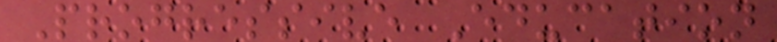Progressive Education
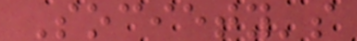Society's
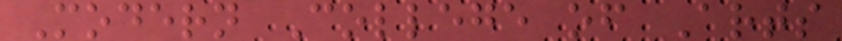Modern College of Arts
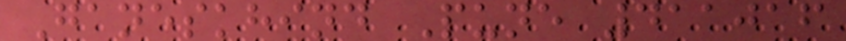Ganeskhind Pune 411016
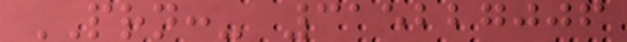PRN:- 315227006
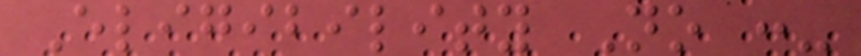Eligibility No :-
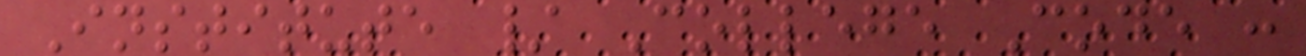Institute / College Code :
